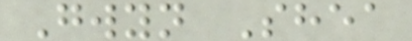Gwyn Shea
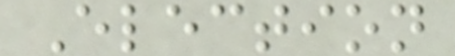Election
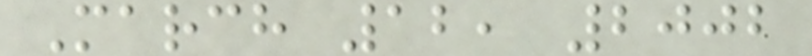March 12, 2002
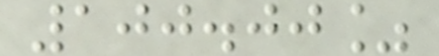100.00%
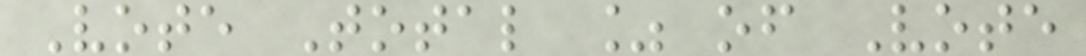Vote Total % of Vote
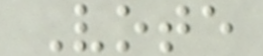Vote
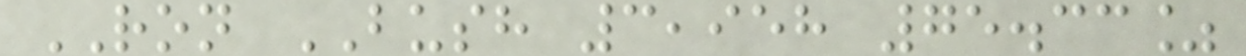RON BUSH 3,958 75.33%
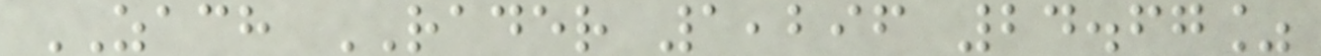ZACH RADER 1,296 24.67%
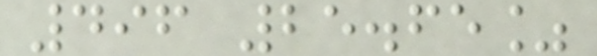496 25.65%
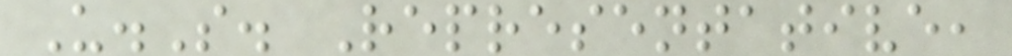U.S. Representative,
